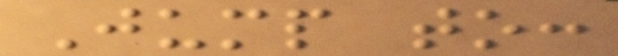Jump to:
